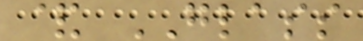& GLASS
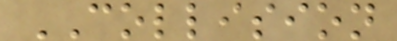COLLISION
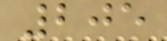205
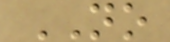NO
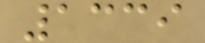1339
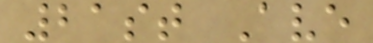21st Ave
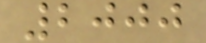2000
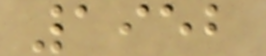1952
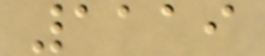1119
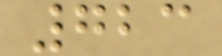723
